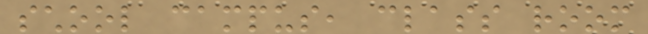school campus, class room
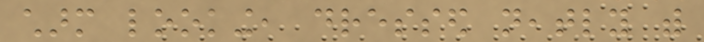charm looking, dressed neatly with
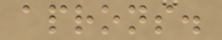aprons.
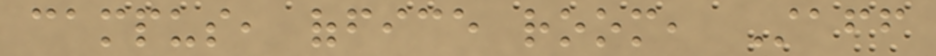campus, office room, Staff
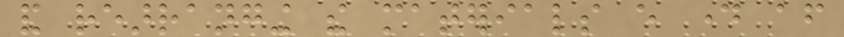and rearranging the materials every day after
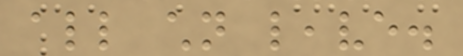all children leave.
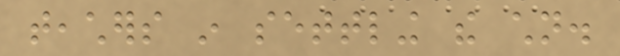teachers in settling the children.
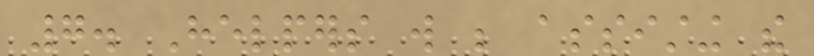7. Helpers will be assisting the
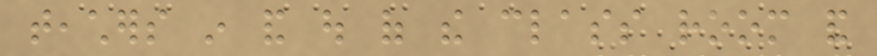teachers in and out of the class room and
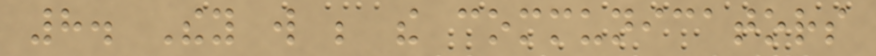8. They will be the communicators
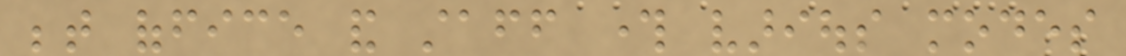between office and staff through various modes
